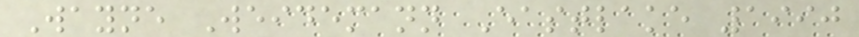Wayne Weidemann Eastlake 1990
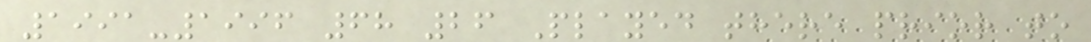1991-1996 68 26 Played there prior to
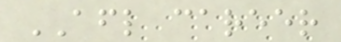AFL career
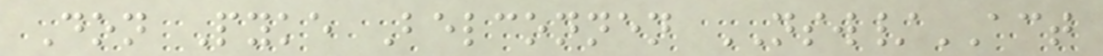Don Pyke Belconnen NSW/ACT
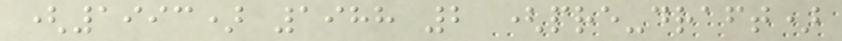(1993) 1988 2 (pre-draft)
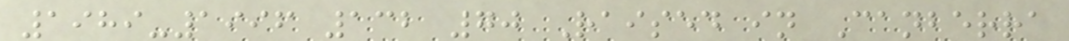1989-1996 132 70 Raised in Canberra
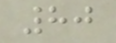80
